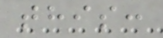this:
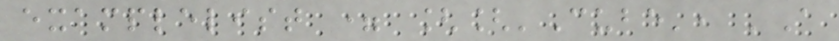examplelist = [['Cube', 'A
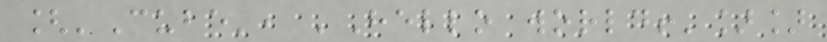['Cube', 'Hello world!']]
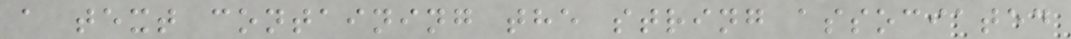a text containing the string associated
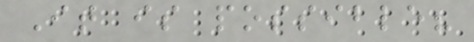It is possible?
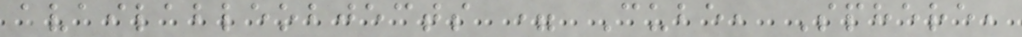availableobjects = Cube, Sphere,
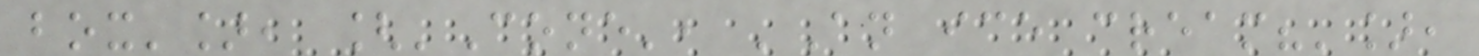box'], ['Cone', 'An ice cream?'],
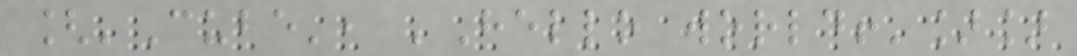['Cube', 'Hello world!']]
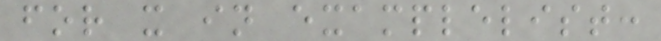for x in examplelist:
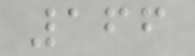166
